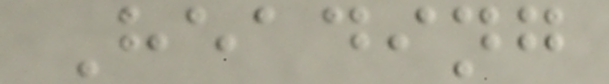Heading
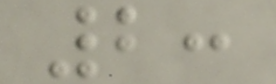2:
